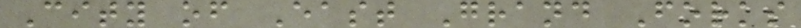City of East Grand Forks
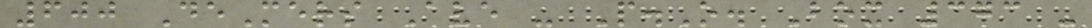600 DeMers Ave - P.O. Box 373 -
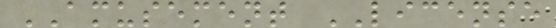AMUSEMENT LICENSE
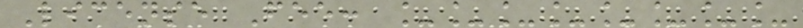License Fee: ________
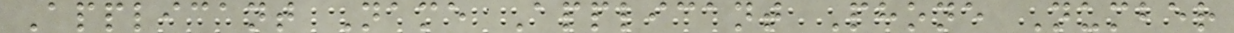Applicant Name Applicant Phone Number
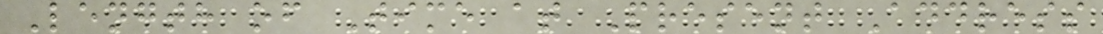Length of Time at Present Address
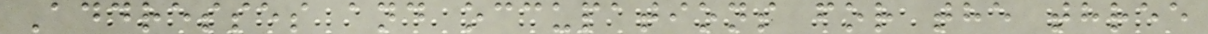Addresses and occupations for the three
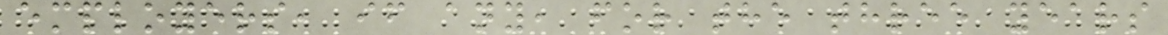employers, if any, for the three years
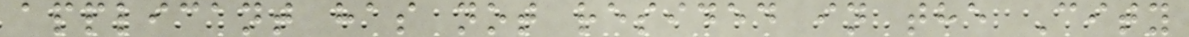applicant has not resided in the City
